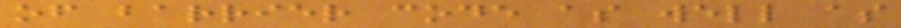of barrier code as well as
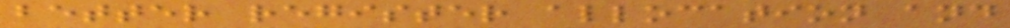better register allocation and
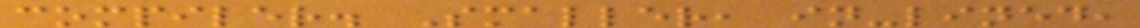compiler. Smaller, in-lined,
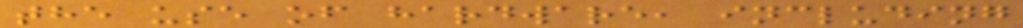the use of hardware, including
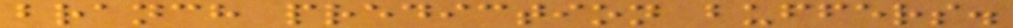branch prediction buffers.
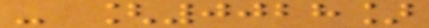- [0028]
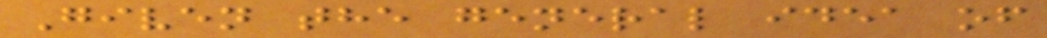Given the general idea of
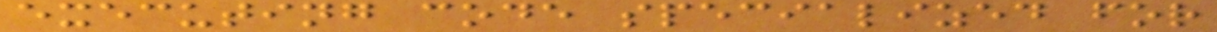executing code specialized for
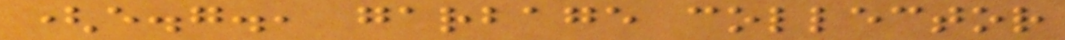(e.g., garbage collector
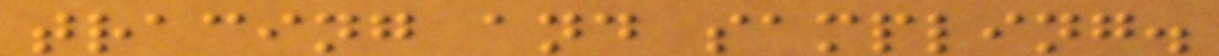tracing and sampling.
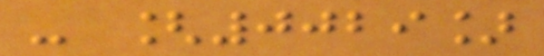- [0029]
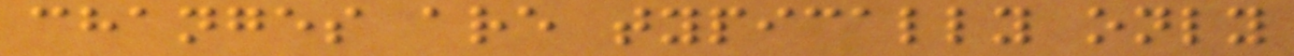changes are typically only
